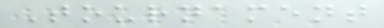Tournament
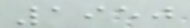1950
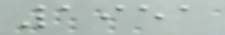1951
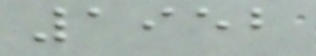1952
